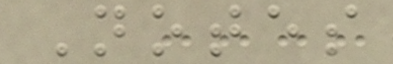Notes
